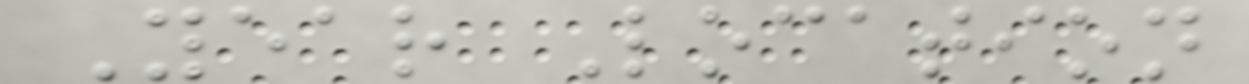Year Location
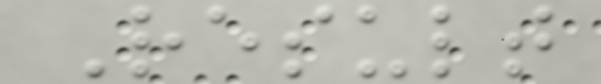Result
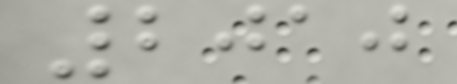2010
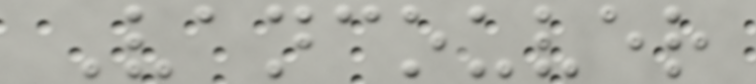Vancouver
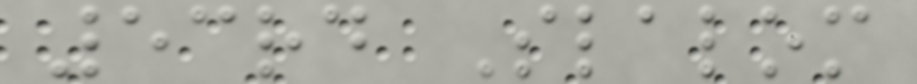53rd Slalom
